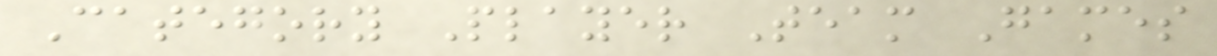Category Player Team Games
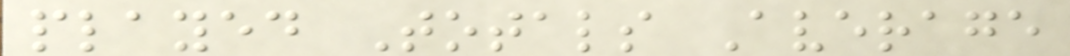played Totals Average
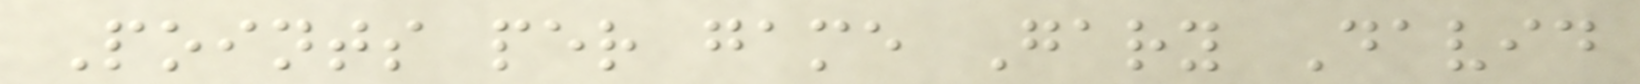Points per game Gary David
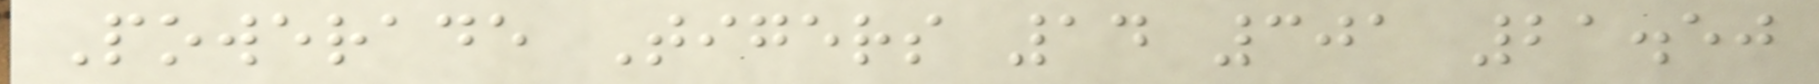Powerade Tigers 14 301 21.50
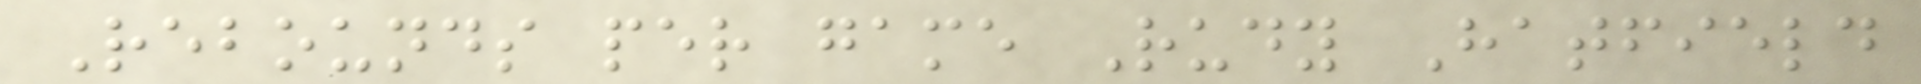Rebounds per game Rudy Hatfield
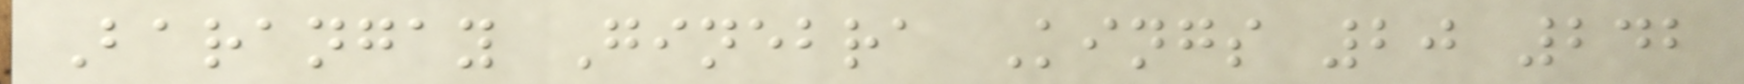Barangay Ginebra Kings 20 242
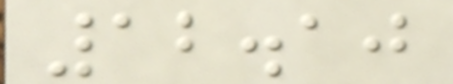12.10
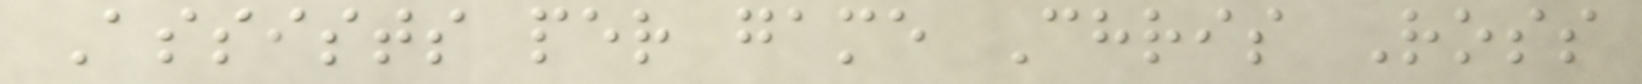Assists per game Chris Ross
